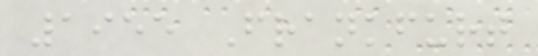1955 Frankfurt
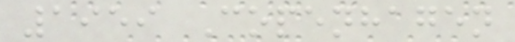1959 Copenhagen
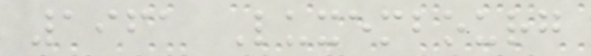1961 Luxembourg
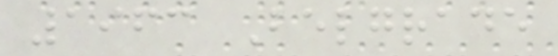1963 Belgrade
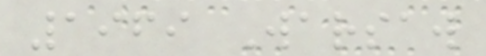1969 Warsaw
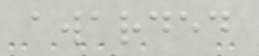awarded
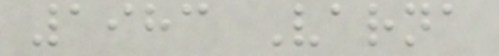1983 Varna
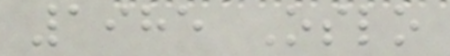1985 Oslo
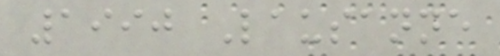1990 Lausanne
